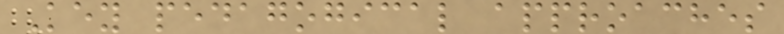Key pedagogical approaches
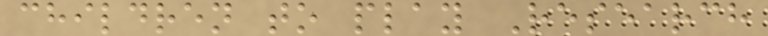children to play Research
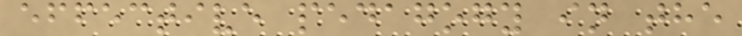effective pedagogy in the
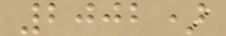2002)
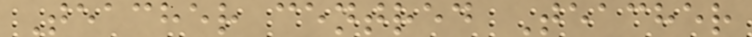Teacher centred Teacher
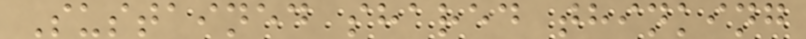Sustained shared thinking
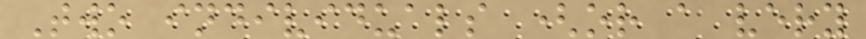Two individuals (or a very
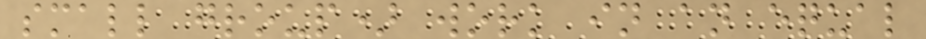small group) work in an equal
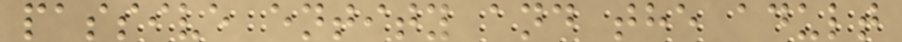passive entity and the adult
